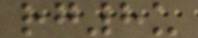rg8u
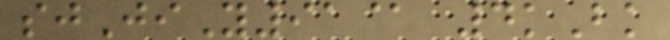sjJiY91@ 4kBk
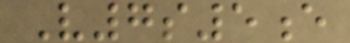V7s5e
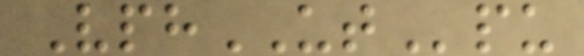VphUTpu
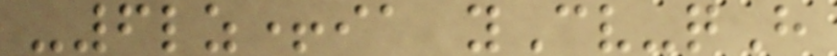-6lz+ia yCv-qH
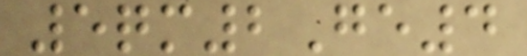5qm2Ge4
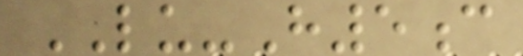LU-H5c
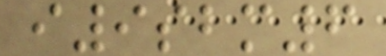i9sbm6
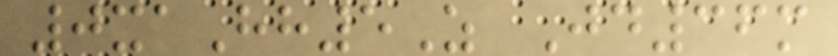0xaHh5Z Jd36m
